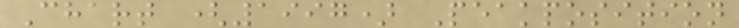Chart (1997) Peakposition
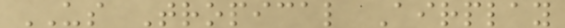US Tropical Airplay
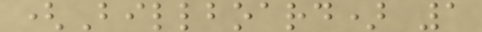(Billboard) 1
